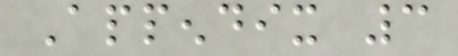Appendix 3
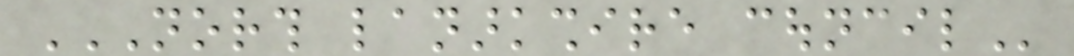NORTH LANARKSHIRE COUNCIL
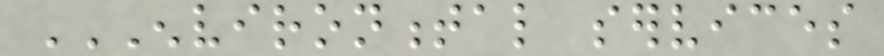ENVIRONMENTAL SERVICES
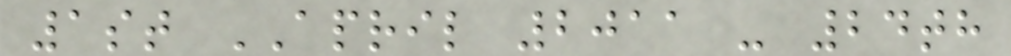1st APRIL 2011 - 24th
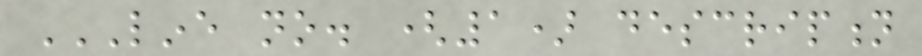LINE NO. (1) DESCRIPTION
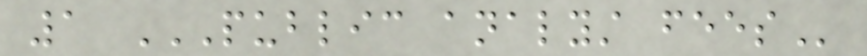1 PUBLIC ANALYST FEES
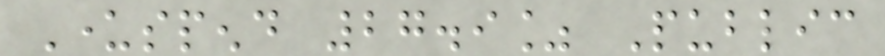Underspend 27.9% Public
